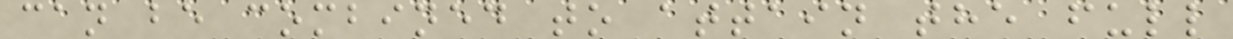can be combined to attain the full
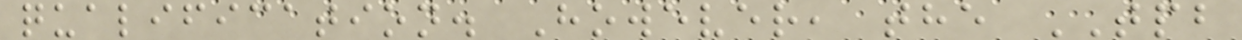qualification. However, the TPB
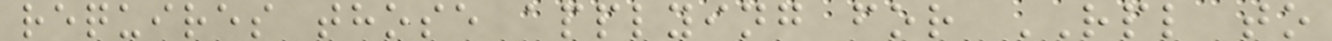requires those applying for RPL to
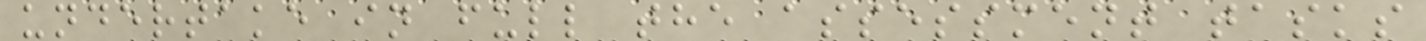undertake in full the assessment tasks
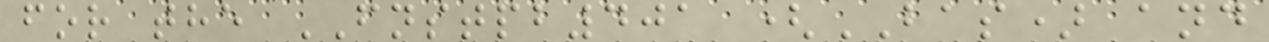for the FNSTPB401 (BAS) and
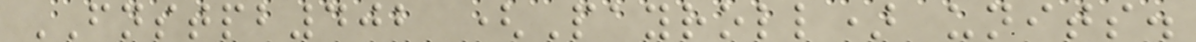FNSTPB402 (Payroll) units.
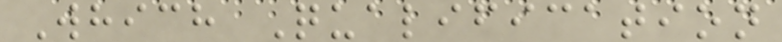Which Qualification
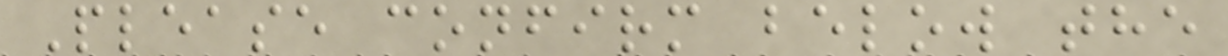Please confirm below the
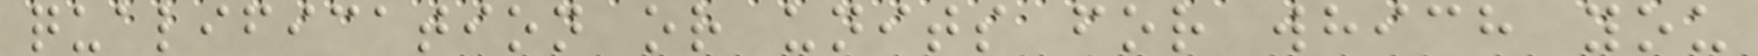qualification or units for which you
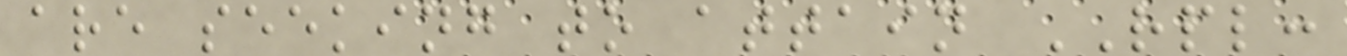are seeking to attain RPL:
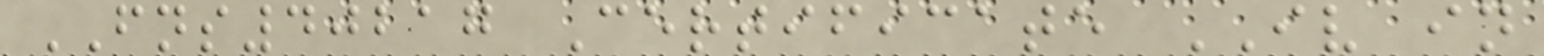FNS40217 Certificate IV in
